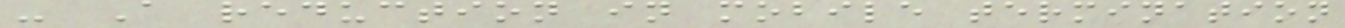- A reduction in mobile termination
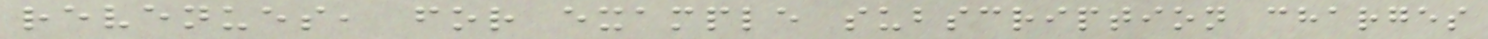revenues, for example subscription charges
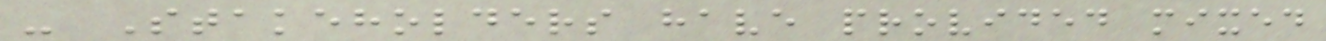- Stakeholders have provided mixed
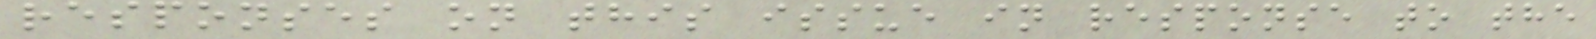responses on this issue in response to the
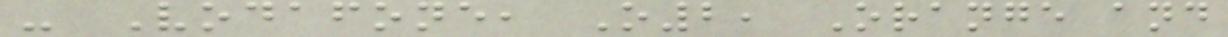- Vodafone, O2, Orange and
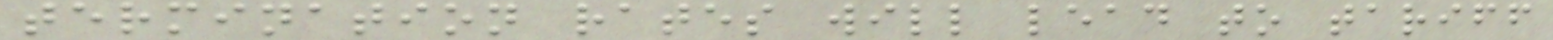termination rates will lead to tariff
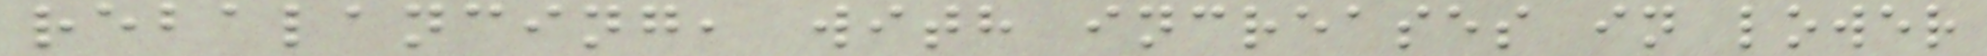rebalancing, with increases in lower
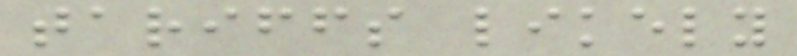tariffs likely
